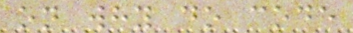on why do code
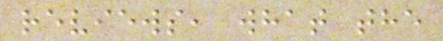reviews, what the
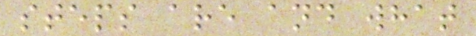steps are and what
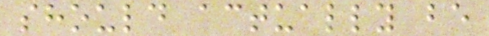should actually be
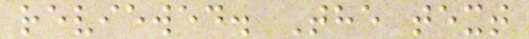reviewed. The text
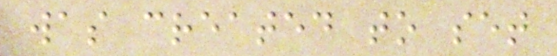was created to set
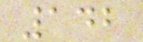142
